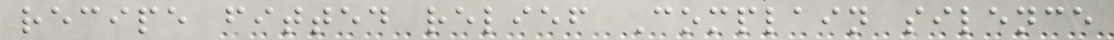recipe fitted relief Complain silence
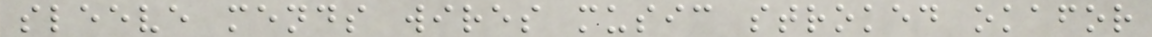sleeve mends wires music stroked okafor
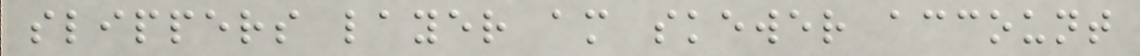slippers layer am skewer account
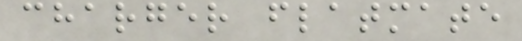charger flatmate
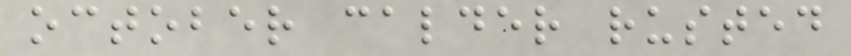october calder rusted
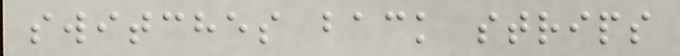switches back strips
